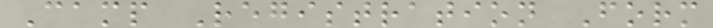Camp Registration Form
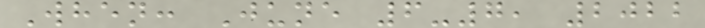When: June 6-7, 2022
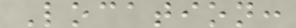Location:
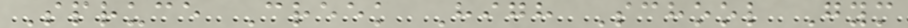Spruce Creek High School Gym
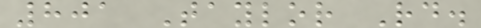801 Taylor Rd.
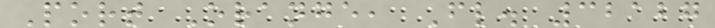Port Orange, Fl. 32127
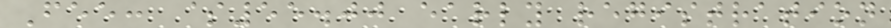Fee: $55.00 early registration
